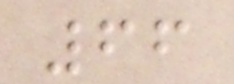66
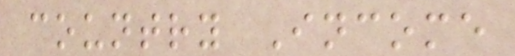country Income
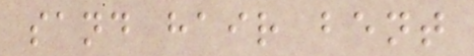sand hair bent
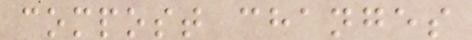compost changes
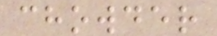chowder
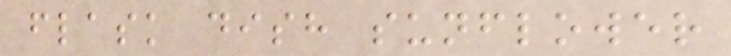flask dish sunflower
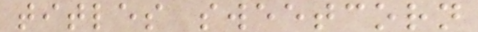titles sweetcorn
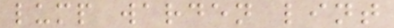lump warden lint
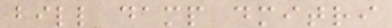bill damp dmitri
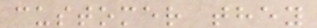customer they
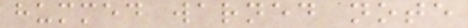hummed warned note
